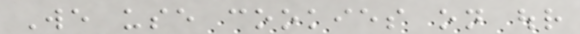We use cookies on our
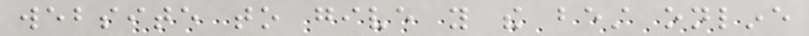website to give you the best online
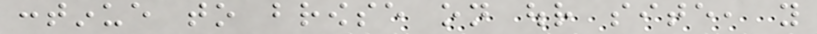continue to browse on our site, you
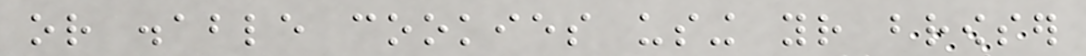or disable cookies using your browser
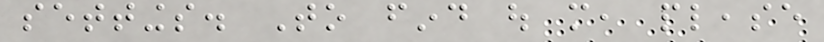settings. To find out more, please
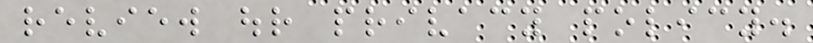review our privacy policy.
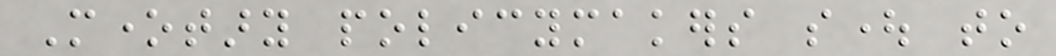Monetary policymakers sought to
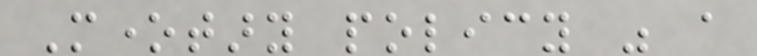Monetary policy was a
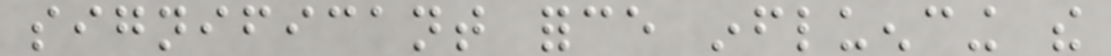significant force influencing the
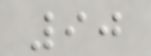90
